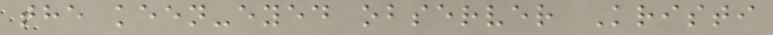the keen-eyed observer Kristi
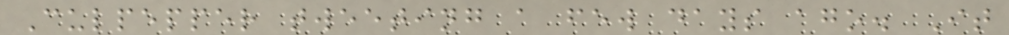Culpepper tweeting a few days ago. It
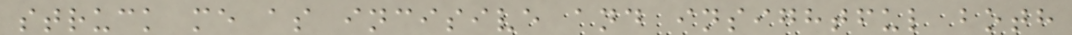struck me as incisive and insightful both
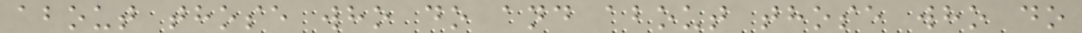about those who do and about those who do
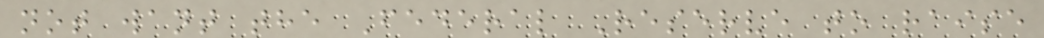not want the Federal Reserve to raise
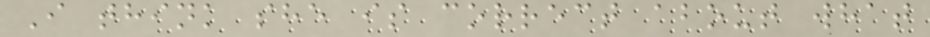I think she is correct about what
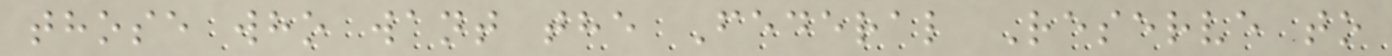those who want the Federal Reserve to
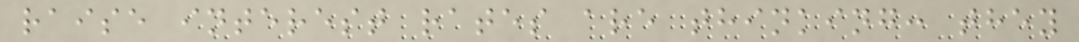raise interest rates are thinking: they
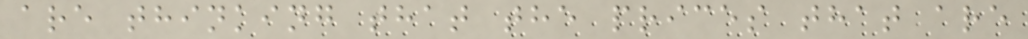are thinking that the prices that are
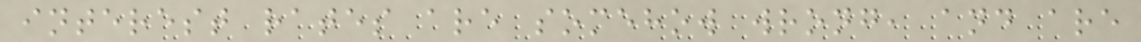interest rates are somehow wrong, and are
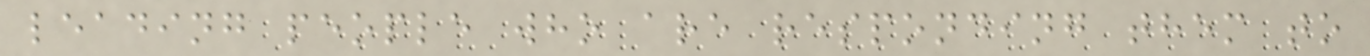leading people who are responding them to
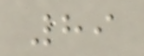89
